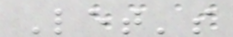Let's
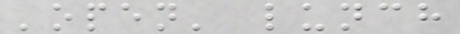'open' lunch
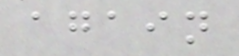again
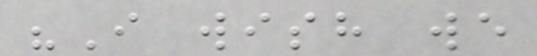"I wish we
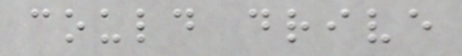could drive
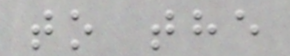to the
